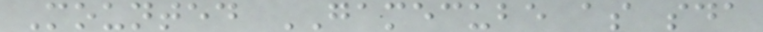Mounted GAMECUBE as sda
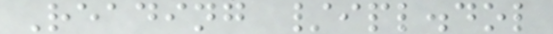Reading /ipl.dol
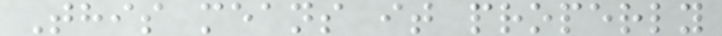This means it properly
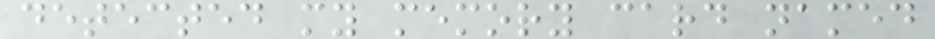detected my memory card named
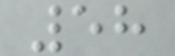58
